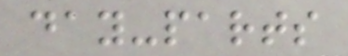day-parts
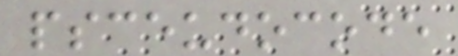psceudocode
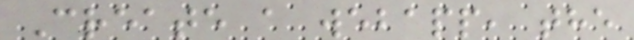Create a webapp, the
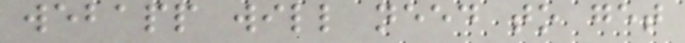webapp will need to get
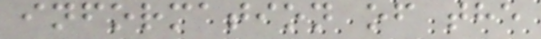information of the
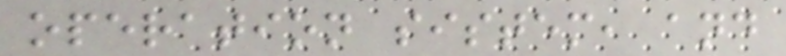operation sistem, and
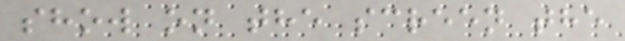show on the screen the
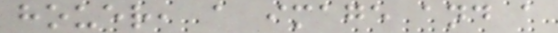houer, a image and a
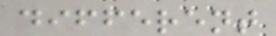different
